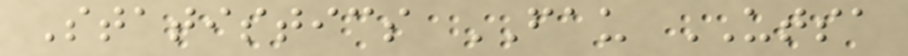Statistics FAU UTSA
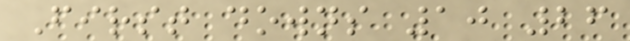First downs 10 26
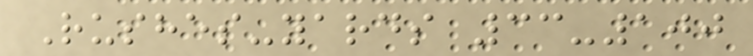Rushes-yards 33-100
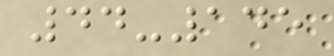44-145
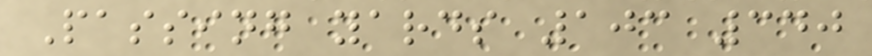Passing yards 103 340
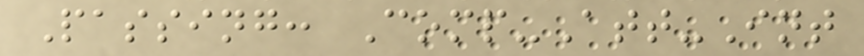Passing: Comp-Att-Int
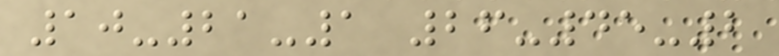10-21-1 26-45-2
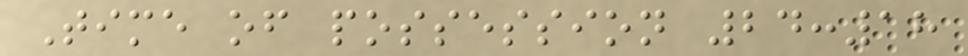Time of possession 24:18
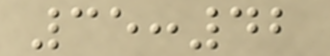35:42
